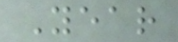Year
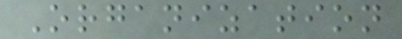Organization
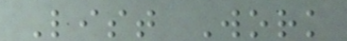List Work
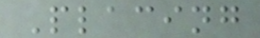Placing
